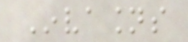Invasions
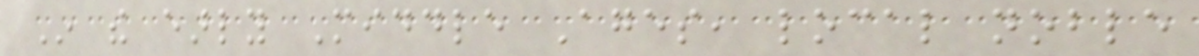In the early Middle Ages, local noble
